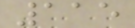115
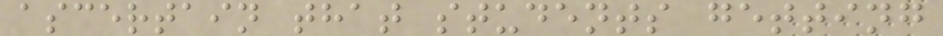ascertain that students getting
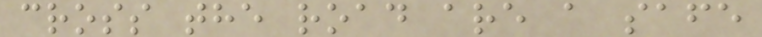cross the road are a safe
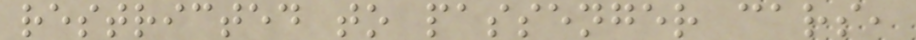restricted to passenger cars,
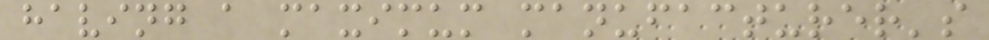having a maximum manufacturer's
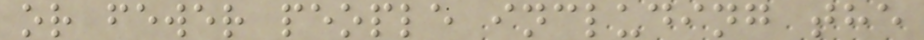or fewer people including the
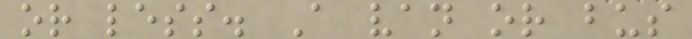or less. A van or bus
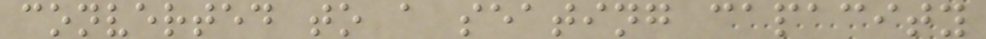converted to a seating capacity
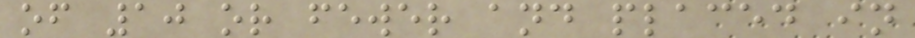of 10 or fewer and placed in
